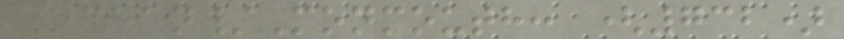Ocean/Monmouth: (732)
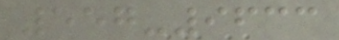557-9633
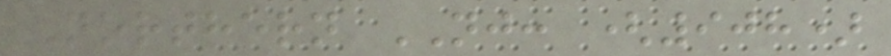Northern NJ: (908)
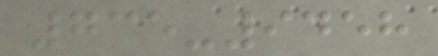735-9458
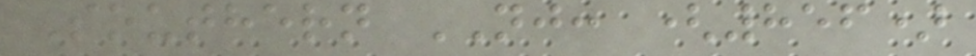Southern NJ: (856)
